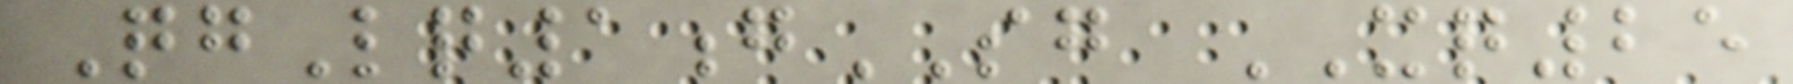QgLq1gSG XQ25
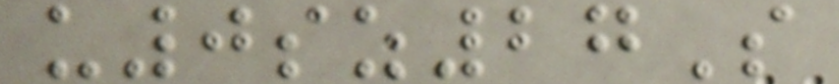u0sz27S
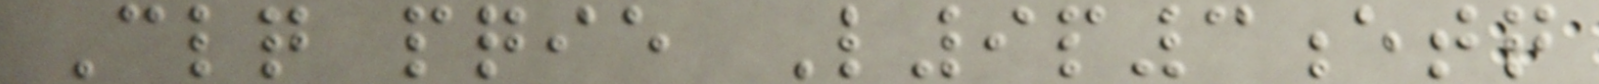Clq pqie L9p3etq
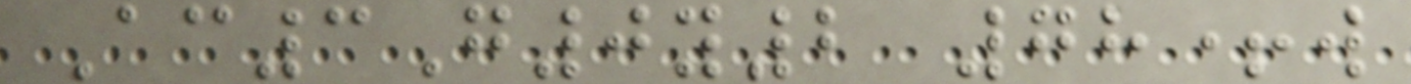Ac3G0y2 78+w
